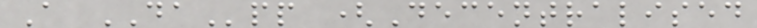A DApp (Decentralised
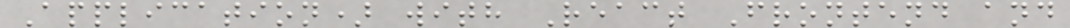Application) with React Frontend and
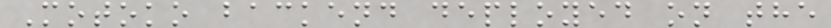Motoko backend deployed on the
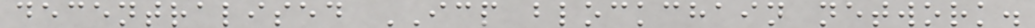decentralised ICP blockchain network.
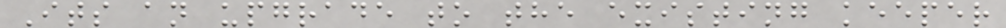Its an upgrade to the existing keeper
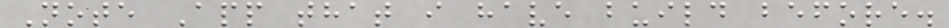Note App that i have build before.
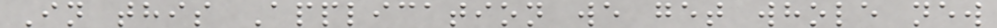In this Application we get whole new
